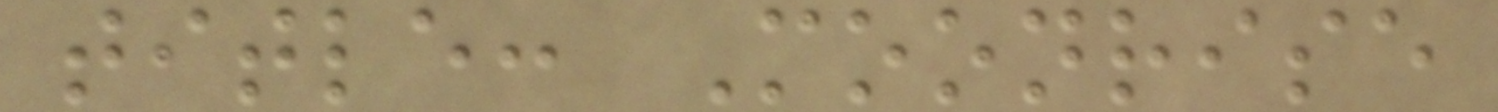title: Moonrise
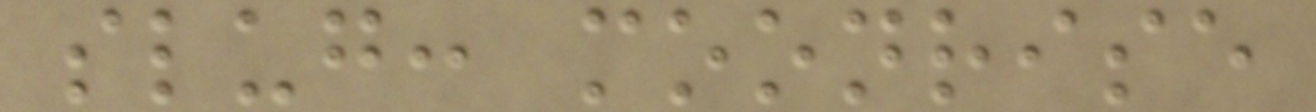slug: moonrise
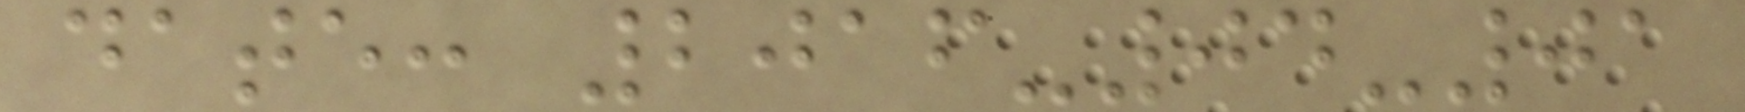date: 2016-04-01
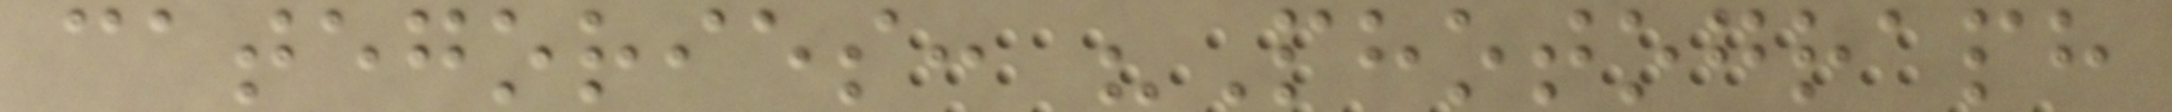categories: "Photograph
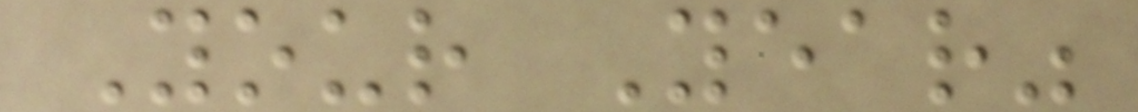Your Year"
